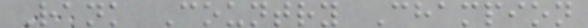Rank Country Champion
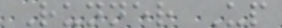Runner Up
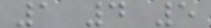1 4 5
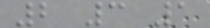2 3 1
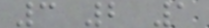3 2 1
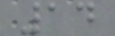14
